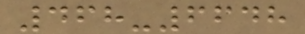468-6648
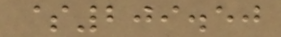$209.50
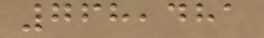768,481
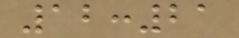12:21
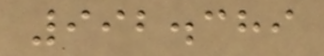992.389
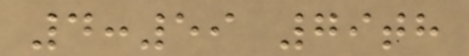4:59 79th
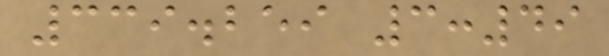339.259 3:49
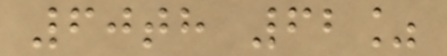60th 62%
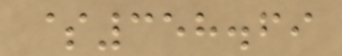$358.69
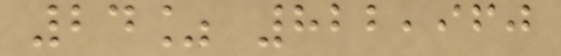24% 822,960
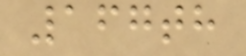167th
